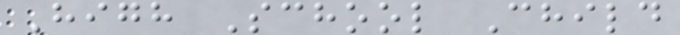High School Child
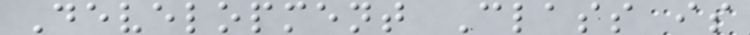Development Class is
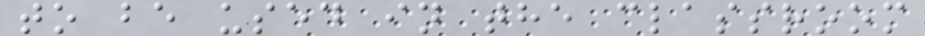to be used in the classroom
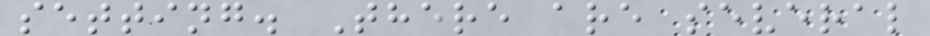setting. There are several
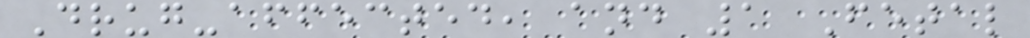Drug-affected, and 1 Fetal
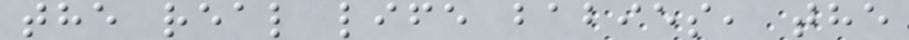the real life babies, the
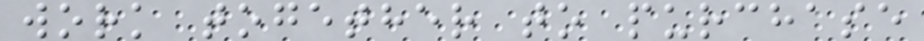work together to purchase
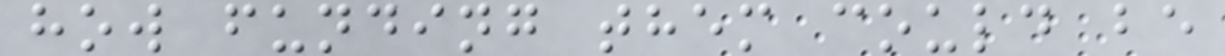how funding them could be
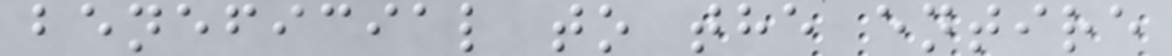beneficial to the entire
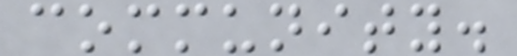community.
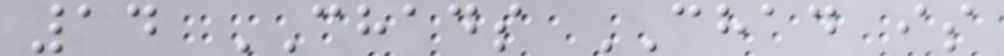14 CHADS CHAD is
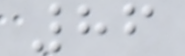86
